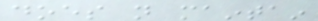does not maintain
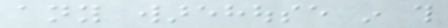any warehouse in this
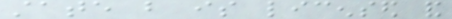state but is licensed and
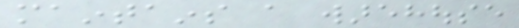maintains a warehouse
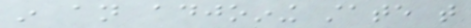in an adjoining state that
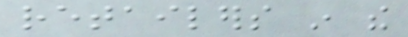retailers in the
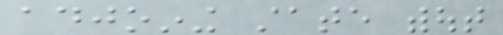adjoining state without
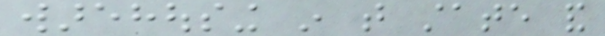warehousing in that state and
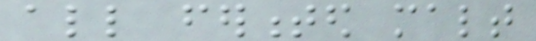all fermented malt
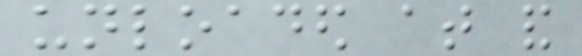unloaded at and
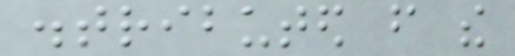distributed from the
